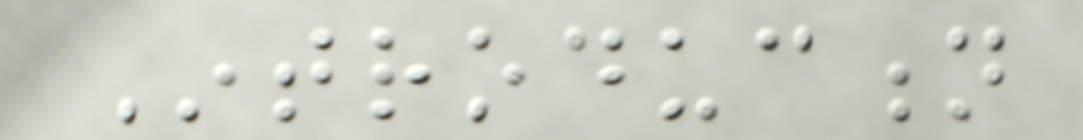Introduction
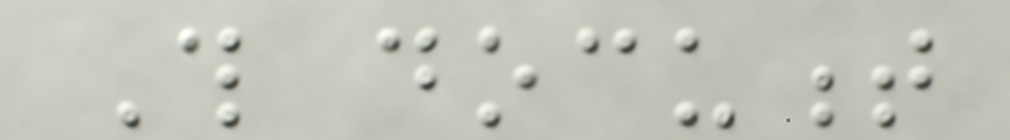This document
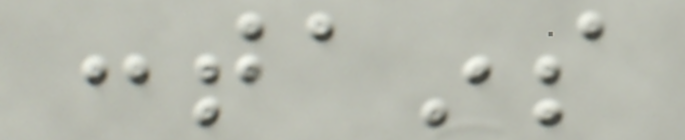contains
